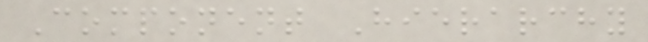Component Hierarchy
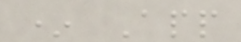* App
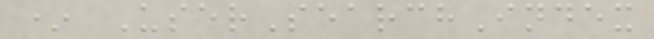* UserSearchIndex
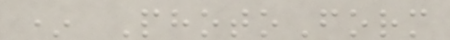* PhotoForm
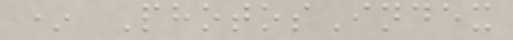* PhotosIndex
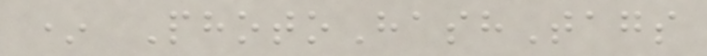* PhotoHashTags
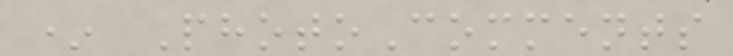* PhotoComments
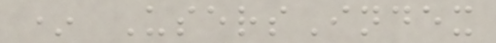* UsersIndex
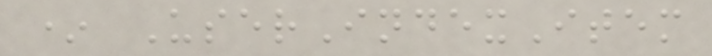* UserIndexItem
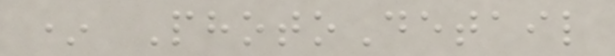* PhotoDetail
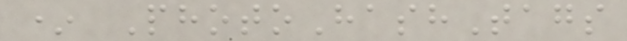* PhotoHashTags
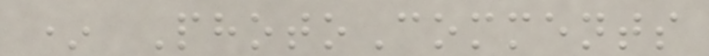* PhotoComments
